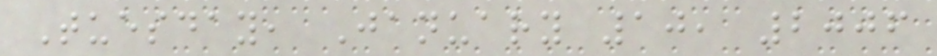Tuesday, January 10, 2006
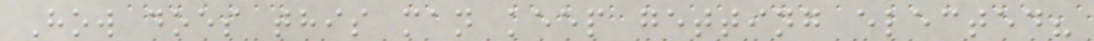How does this man keep getting elected?
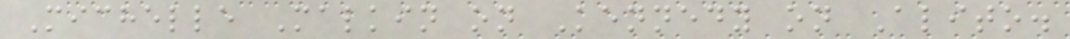Michelle Malkin on Kennedy on Alito.
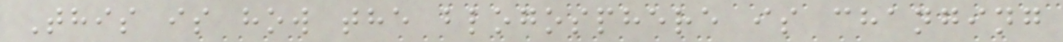This is how the blogosphere is changing
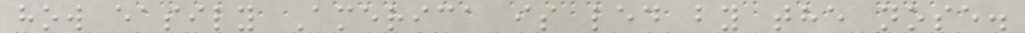how easily America is led by the nose.
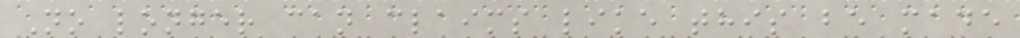No longer can claims like this be made
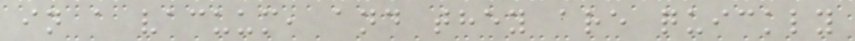in a vacuum, and they are quickly
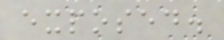exposed.
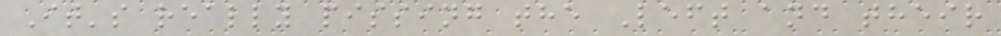It's really pissing the Left and their
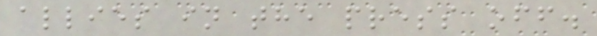allies in the press off.
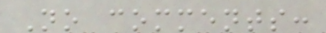No comments:
